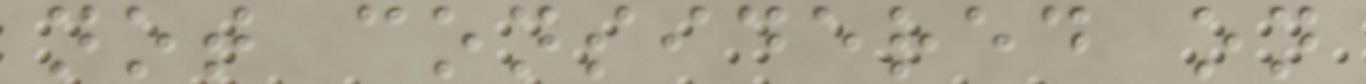not considered on
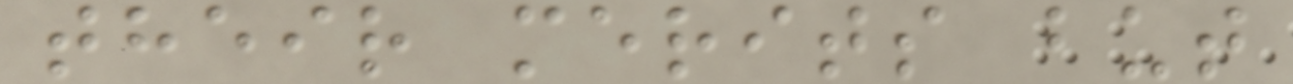their merits but
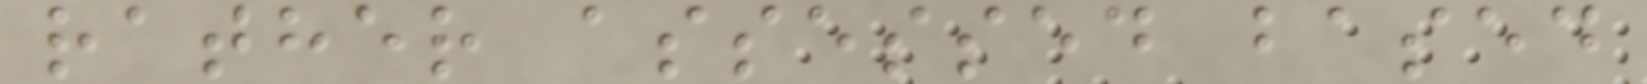rather assessed based
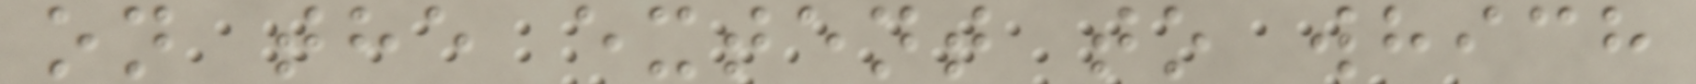on the extent to which
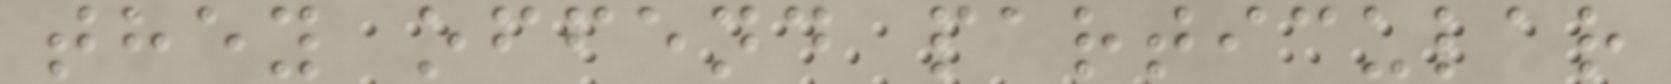they offend particular
